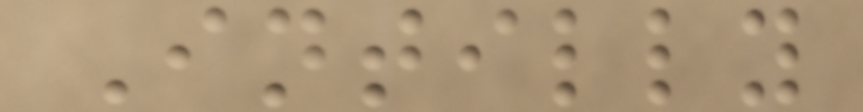Intilly
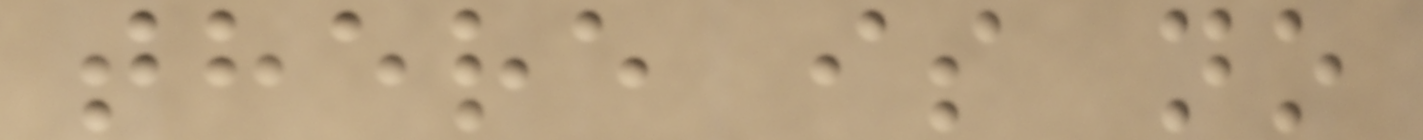there is no
